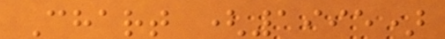Chart (1995)
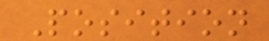Position
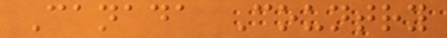Canada Country
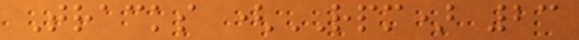Tracks (RPM) 23
